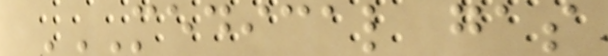MEDICAL GAS
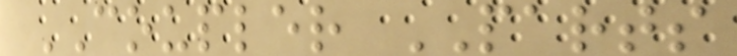COUPLER PARTS
